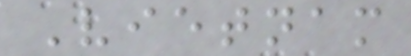Vietnam
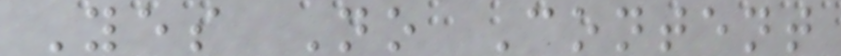Yes No Content
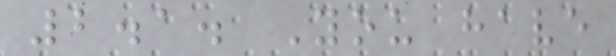2.1. You have
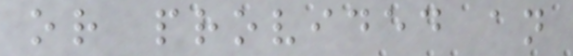or provided an
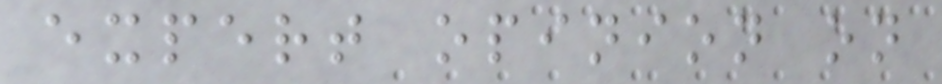expert opinion on
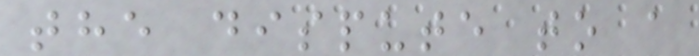the dispute to a
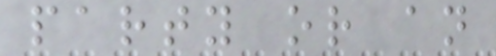party or an
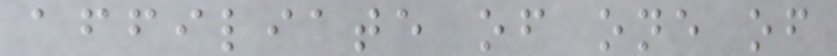affiliate of one of
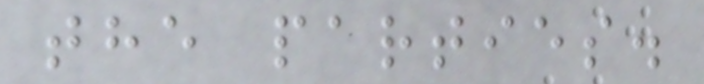the parties.
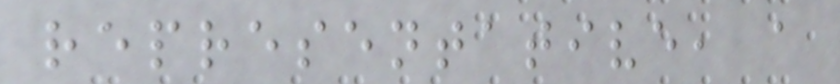representative, a
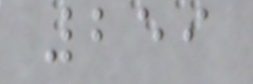259
